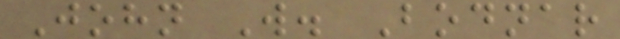John W. Bodnar
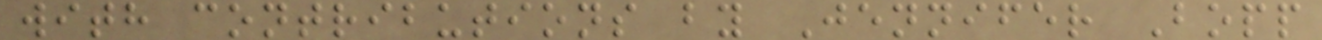with contributions by Jennifer Bopp
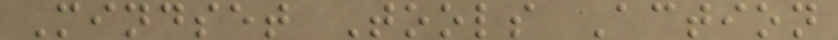Mindset Tools Action
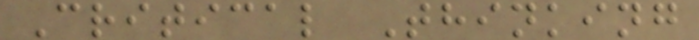Critical Thinking
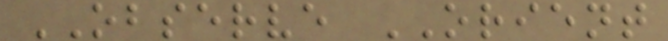OBSERVE ORIENT
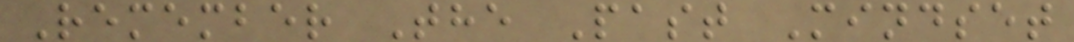Remember The Past Mindset
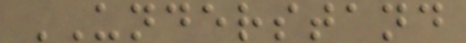UNDERSTAND
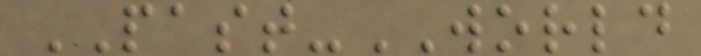PAST-WORLD
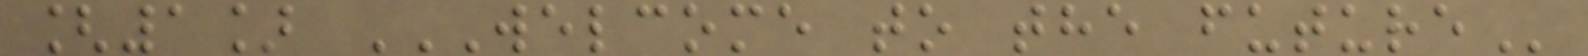[1] WELCOME TO THE FUTURE
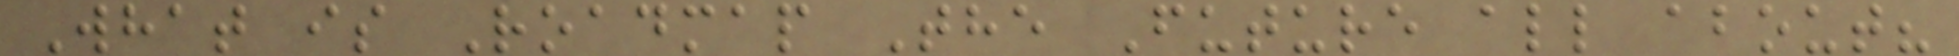What is Roadmap The Future all about?
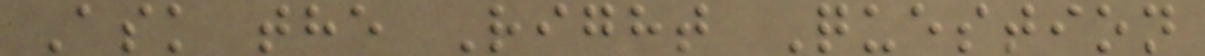Ask the Right Question
